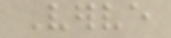Verve
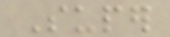Super
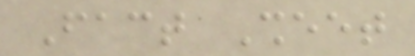Fact Sheet
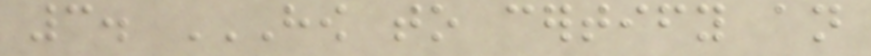3. HOW TO CERTIFY AN
